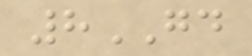8GD
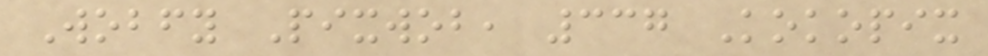Wobfy Pixwob, 337 Kokopix
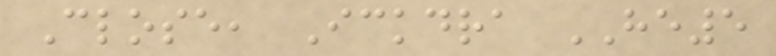Close, Ickdra HE5
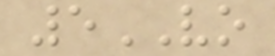5VO
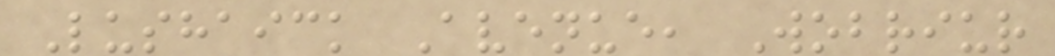Lushaick Avenue, Wobriur
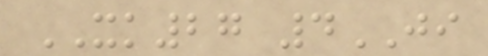XK27 4JI
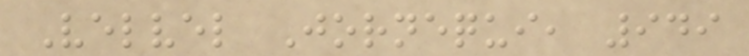Velvel Jornequi, 949
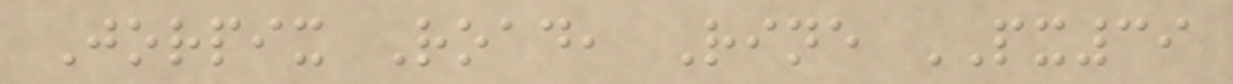Jorpix Road, Rine PX39
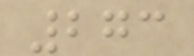273
